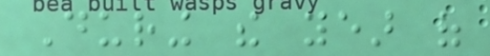During the year of
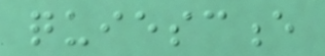quiescence
